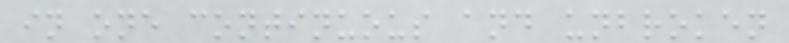in one continuous and unbroken
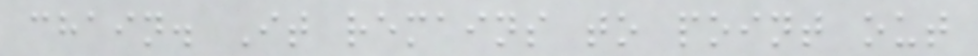chain. It remains to point out
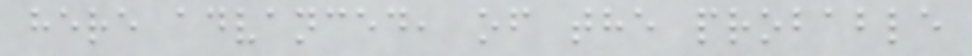here advanced, of the probable
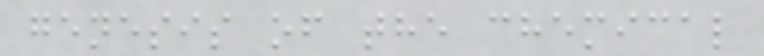genesis of the chemical
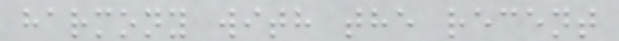harmony with the recent
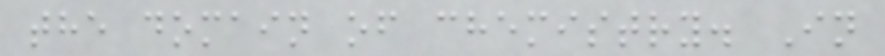the domain of chemistry. In
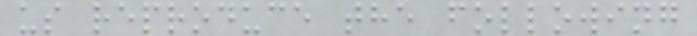us reproduce the following
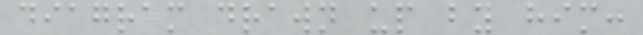diagram drawn up by him:
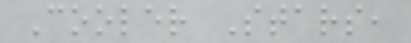Cooler Stars,
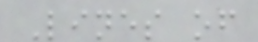Lines of
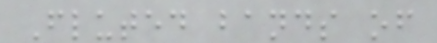Fluted bands of
